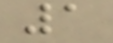1
